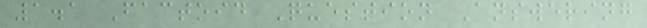1.1 Factoid Question Answering
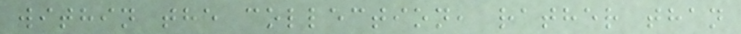within the collection, rather than
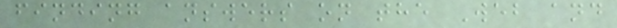finding answers on the Web and
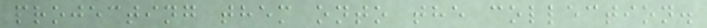projecting them onto the collection.
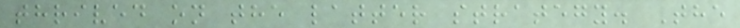thrived on the latter strategy. The
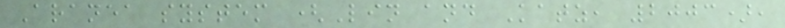Aranea system (Lin and Katz, 2003),
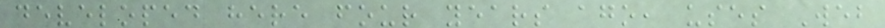developed here four years ago, uses Web
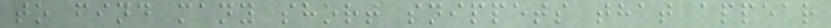to find many short snippets that appear
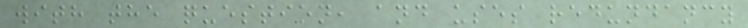with the question, and uses redundancy
